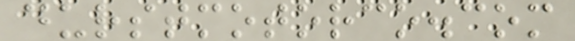durstmotorco.com
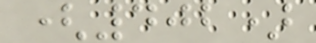(402)
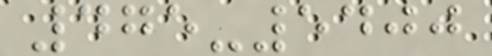475-5400
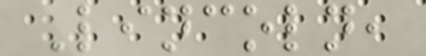Lincoln,
